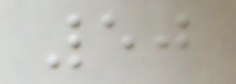50
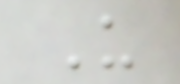U
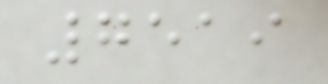7519
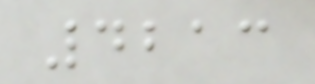4213
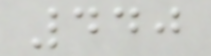440
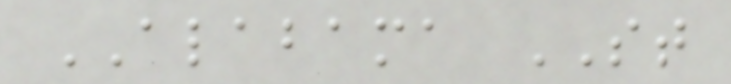ALABAMA ST
